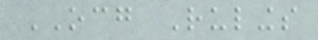OCG Rulings
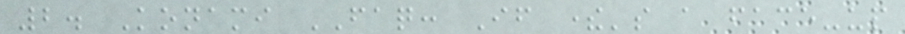2. Konami FAQ: If there's a face-up
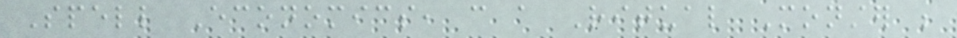Spell Economics, can a Ritual Monster be
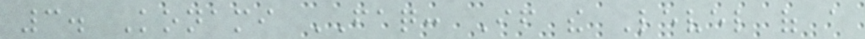3. Konami FAQ: If the Level of a
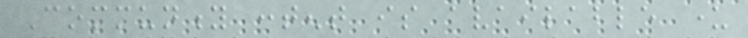Community content is available under
